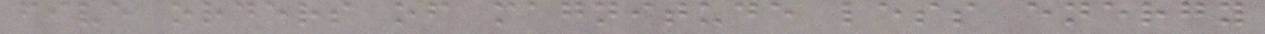five orders of magnitude less energy
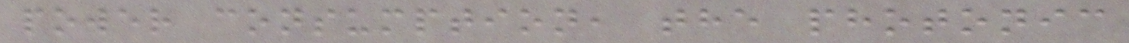power consumption, the photonic
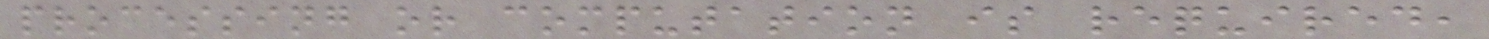processing or computation is required,
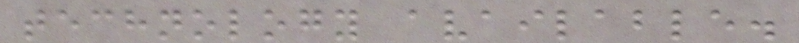technology available.
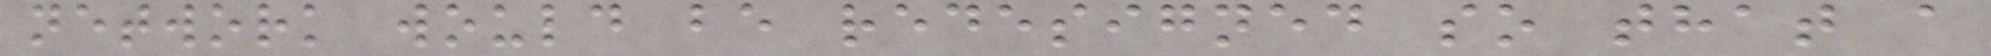network would be redesigned so that a
